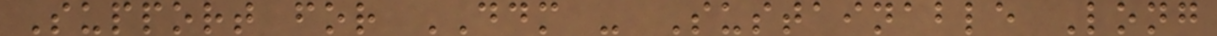Support for DDM - Sustainable Long
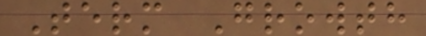Term Growth
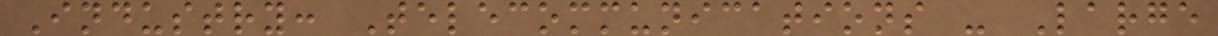Industry: Telecommunications - Large
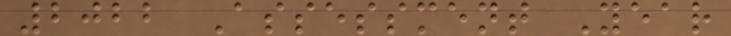2022 Assessment Year
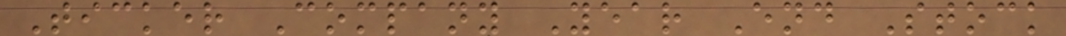Ticker Company Year End Stock
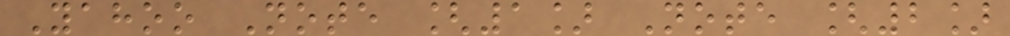Yahoo Note [1] Note [2]
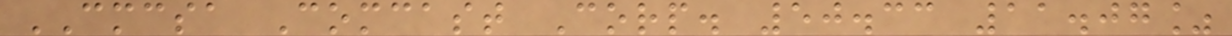CMCSA Comcast Corp. 50.33 11.07%
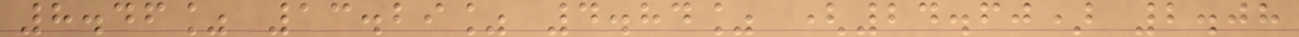8.46% 13.29% 4.84% (24.60) 2.08
